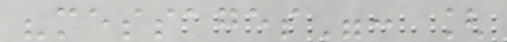"messages": [
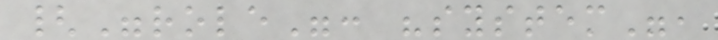{"role": "system",
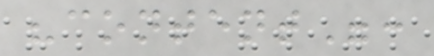"content":
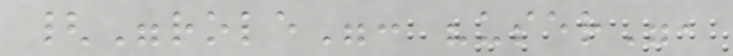{"role": "user",
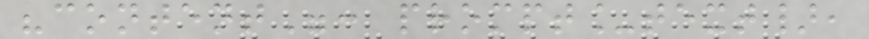"content": prompt_text},
